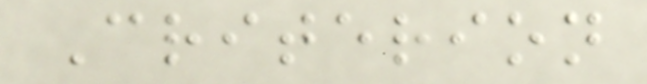Criterion
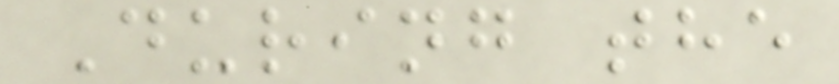During the
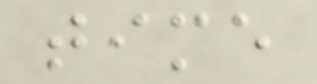time
